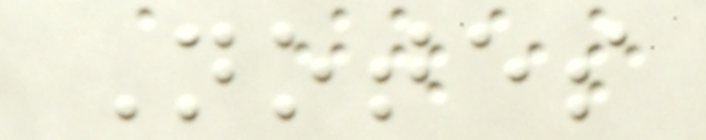Notes
